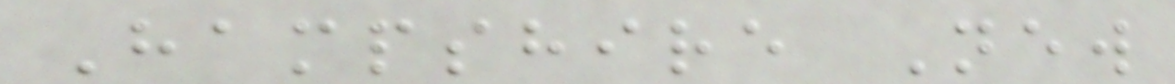Hampshire New
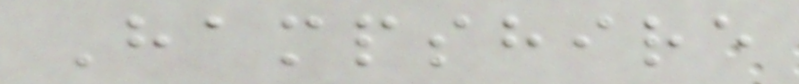Hampshire
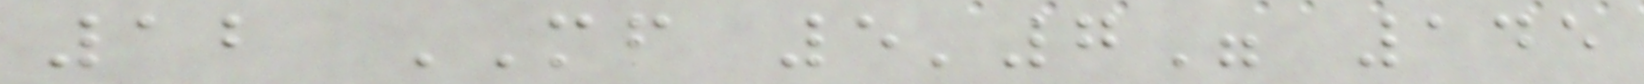12 MF 5'7" 145
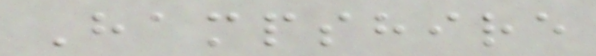Hampshire
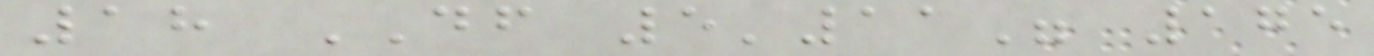18 DF 5'11" 175
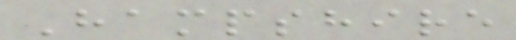Hampshire
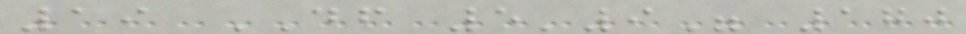19 DF 5'9" 170
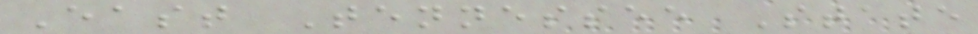East Tennessee State
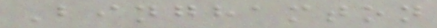Binghamton
